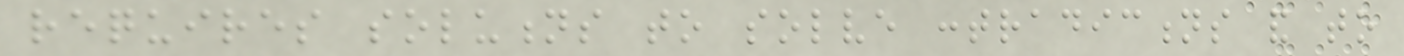requires solutions to solve contradictions and to
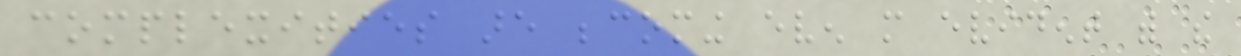complexities are becoming even more evident with the
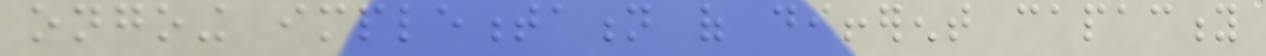ongoing implementation of different capacity
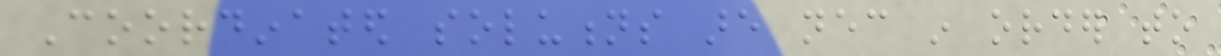Coordinated solutions are necessary in order to
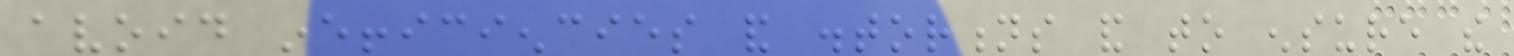avoid inefficiencies and distortions and to ensure the
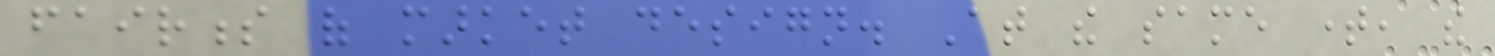fairness of market design. At the same time, the
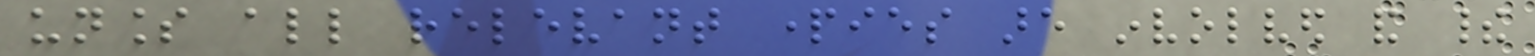unless all relevant parties are involved and their
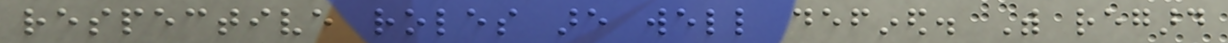respective roles are well defined. With regard
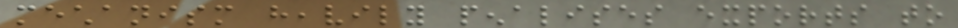mechanism heavily penalises exports to
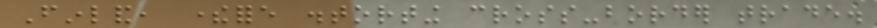Finland, therefore distorting cross-border trade.
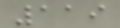119
